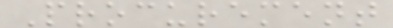Procurement
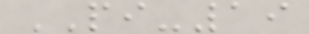PI-19
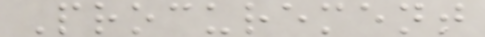Procurement
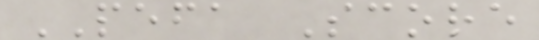PEFA Score
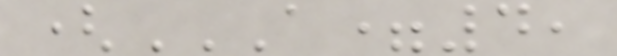(A=4,
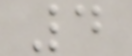4
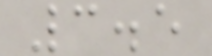3.5
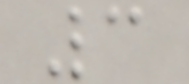3
